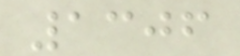1306
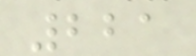221
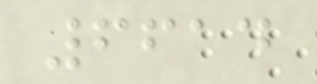6614
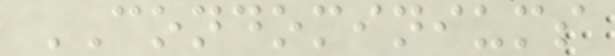CONDOMINIUMS
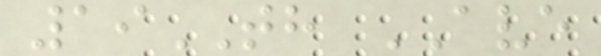19TH AVE
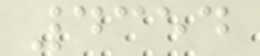4354
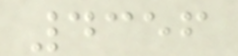4356
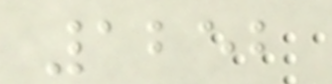1252
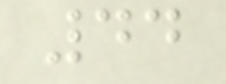44
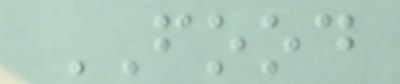FOOD
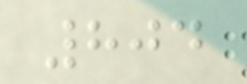804
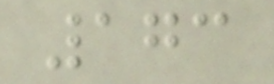173
